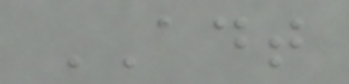ADT
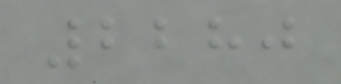2280
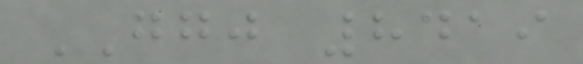GGJ 8419
